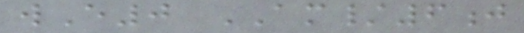wE0 AM/6j
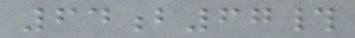64b67#
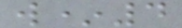w*4
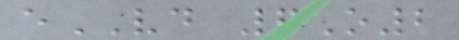eVD 6O2
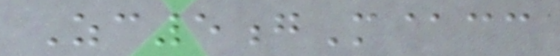Zc5gM@cc
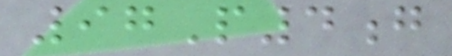97P4g
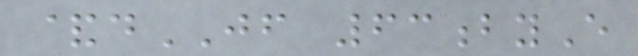&dJF 63byE
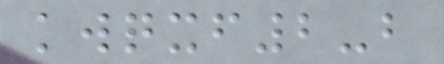kwqxf2-b
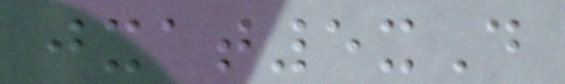jxat5xD
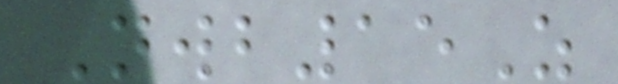Nwb15Z
